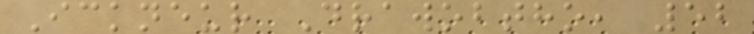Ickneur Drawobtho, 52
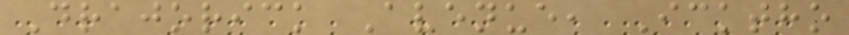Drajorick Avenue, Icktho
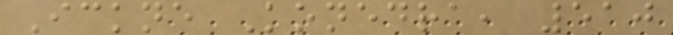Ickne Konedra, 510
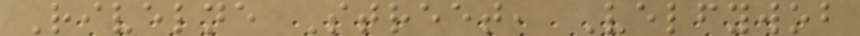Rivelne Street, Velfywob
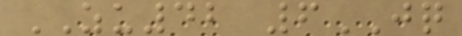ZU42 6JQ
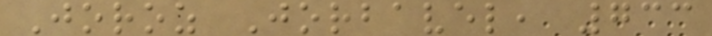Joroz Jorbavel, 733
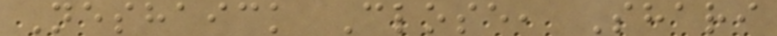Neshaick Close, Shari
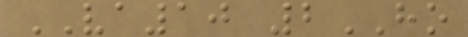VA10 2HO
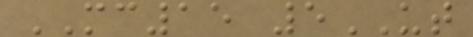MC15 5UT
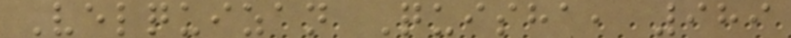Velquizan Quisha, 989
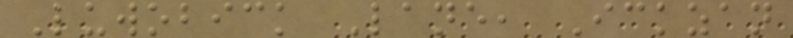Luwobick Lane, Ickzan
